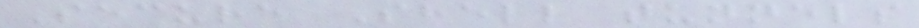Secure Shell tunnels
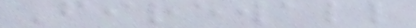Firewall
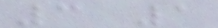3 1
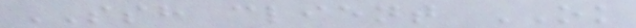SSH client OK
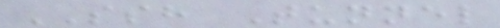SSH Tunnel
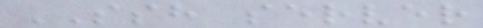SSH server
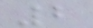2
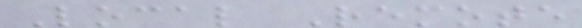Local Remote
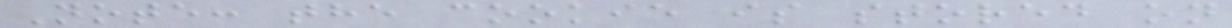Note: the cookie is stored on
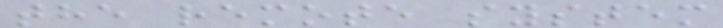the remote system
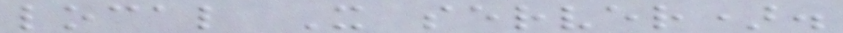local X server).
